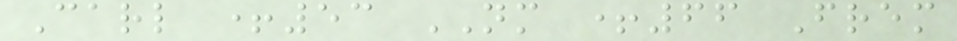Carl +53 NM +66 Frem
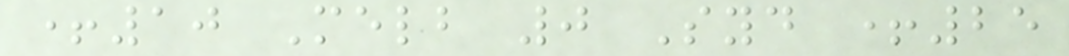+10 Melb 0 Syd +25
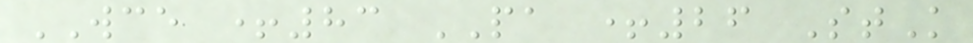WCE +83 PA +26 StK
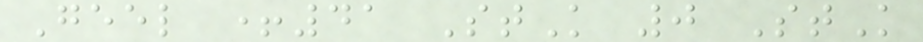Geel +41 StK 0 StK
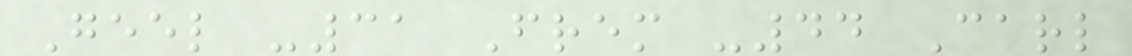Geel -31 Frem -44 Carl
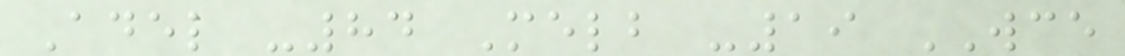Adel -84 Melb -19 WCE
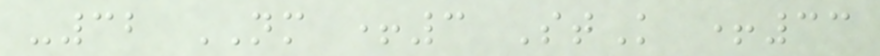-32 NM +3 StK +33
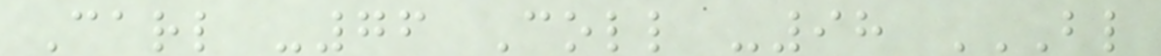Carl -76 Coll -98 BL
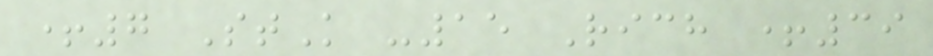+7 StK -15 Rich +39
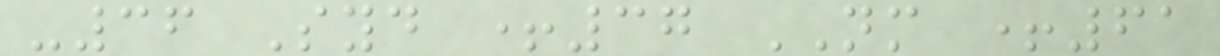-36 Syd +37 NM +61
